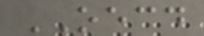OECD
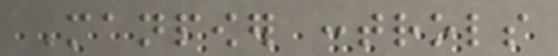Manpower controls
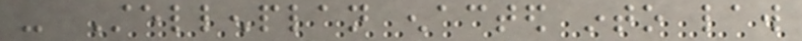- Stellenplan enacted into law
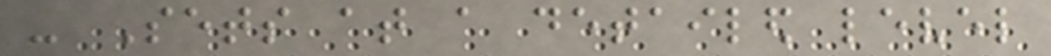- Sets at a detailed level
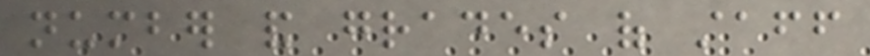number and grades of staff
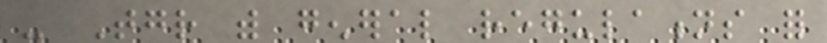- Together with general regulations for
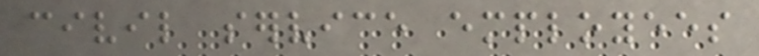civil service employees
